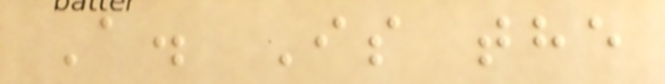A. Is the
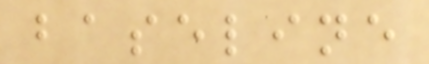baseline
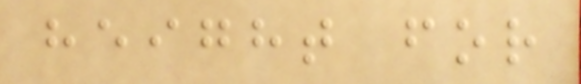height for
